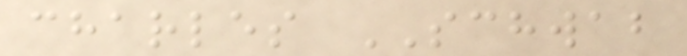charles SCHWAB
